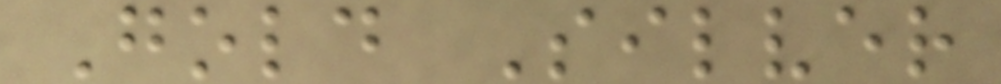Gold Silver
